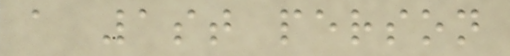a 1st person
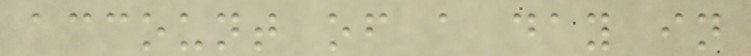account of a day in
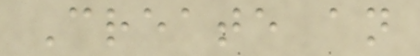Create an
